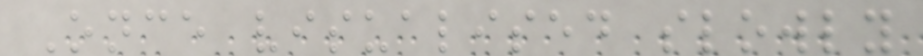Once visualised slowly
